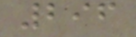296
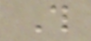This
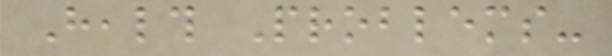Health Problems-
